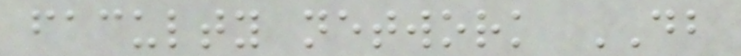faculty network DB
